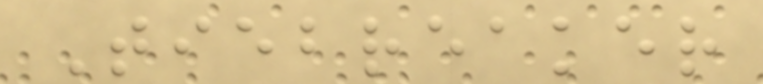Tiebreaker
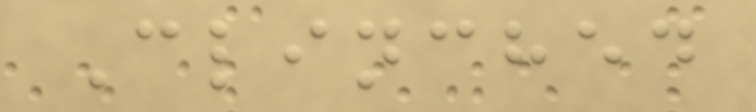Clinched
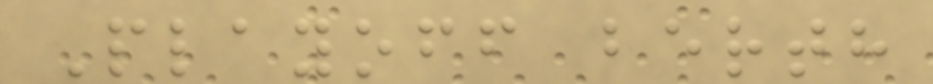Playoff berth
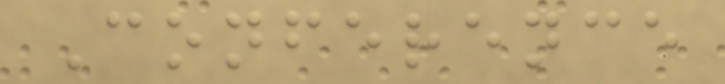Conference
